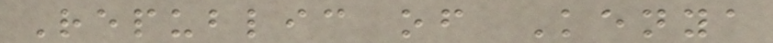Republic of Kenya
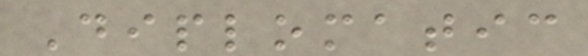Diplomatic
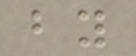by
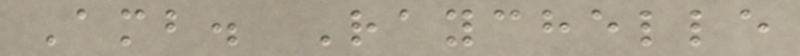Amb. Raychelle
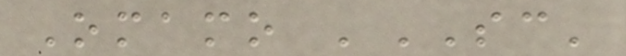Omamo 'SC'
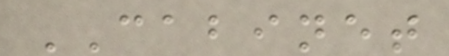CABINET
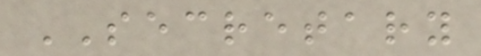SECRETARY
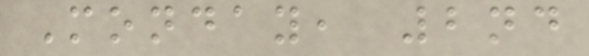Monday, 2nd
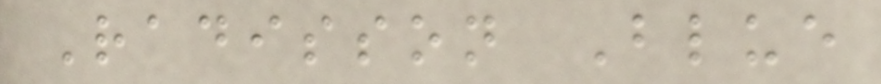Radisson Blue
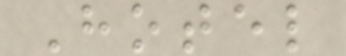Hotel
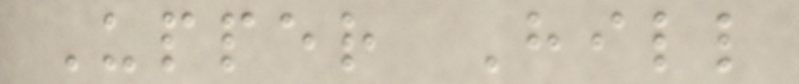Upper Hill
